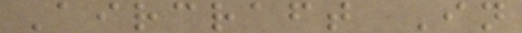Aircraft In
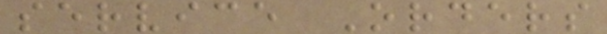service Orders
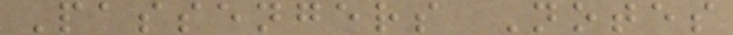Passengers Notes
